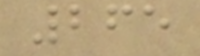265
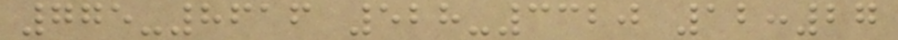775-8616 528-3320 12:27
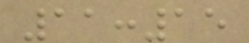11:15
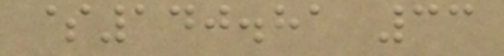$140.81 33
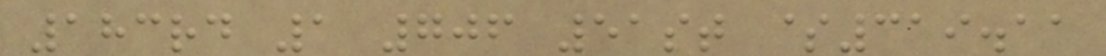183rd 1 706 51st $319.11
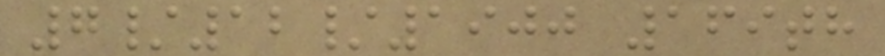7/12/1900 169th
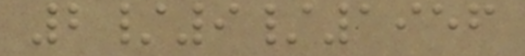2/9/1956
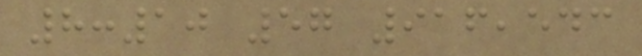8:10 57 916,543
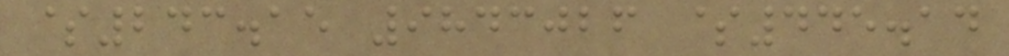$243.15 9843026 $445.14
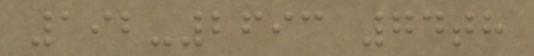192-2693 74th
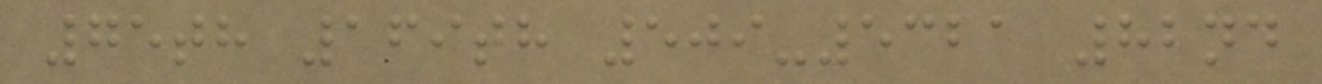75th 169th 509-5321 82nd
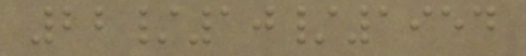22/10/1954
